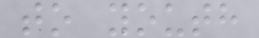to youth
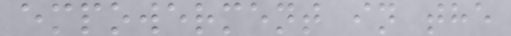empowerment in the
